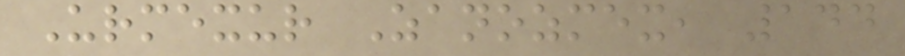Urmexur Zanozmex, 144
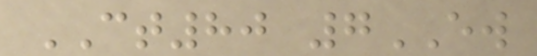CT80 7EW
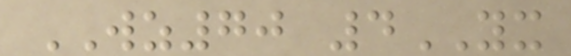WZ70 4YX
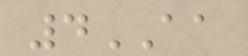4AA
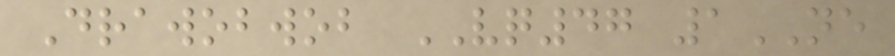Drawobwob VQ47 1NE
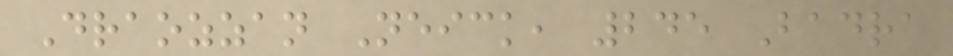Draozzan Neick, 245 Badra
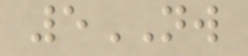5NW
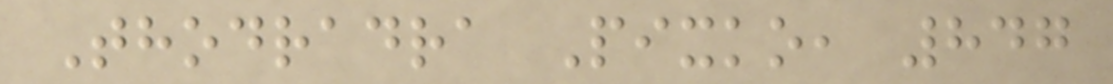Thodradra Pixko, 847
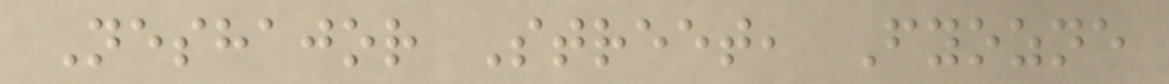Neshajor Street, Fyozne
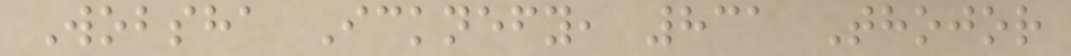Wobsha Icknefy, 831 Thojor
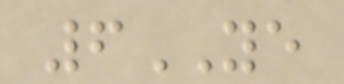6YE
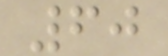60
